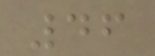46
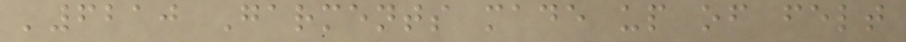'6210 Garments made up of felt
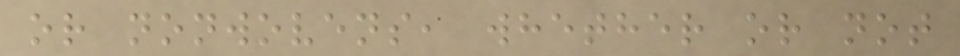or nonwovens, whether or not
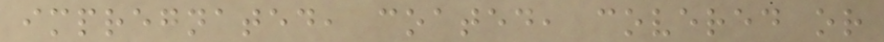impregnated, coated, covered or
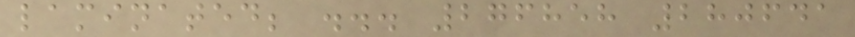laminated; ... 276858 280641
